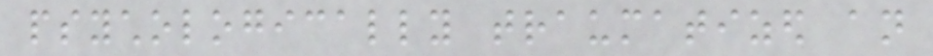psychologically traumatized an
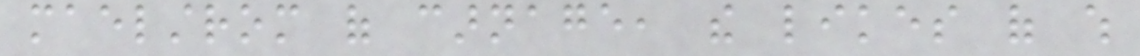maelstrom of carnage, the likes of which
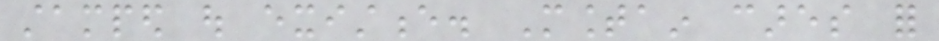stamped out existence. Mountain cares for
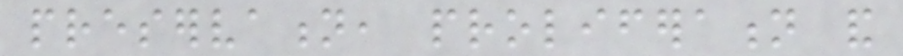preservation, proliferation and
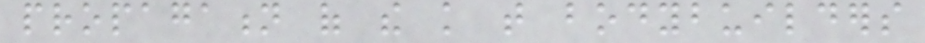propagation of the knowledge that bodybuilders
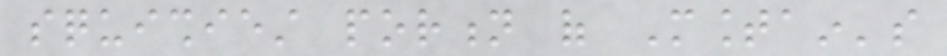squishiest portion of Mountain's
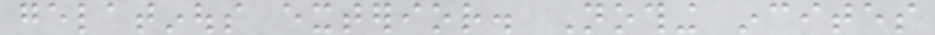gelatinous exterior. Nothing incites
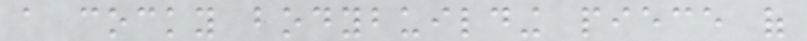a cocky bodybuilding piece of
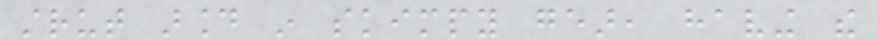strut around in skimpy gear, having the
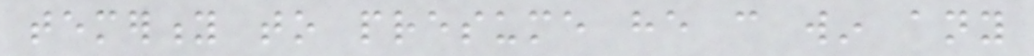temerity to presume he can win any
